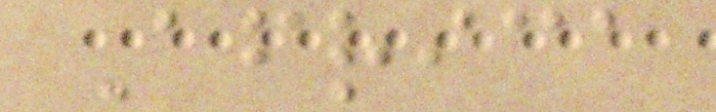Africa
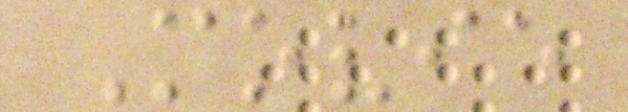Movie
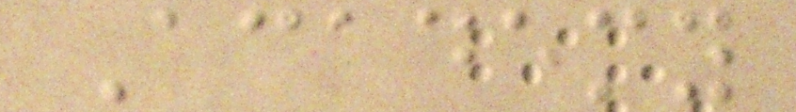Academy
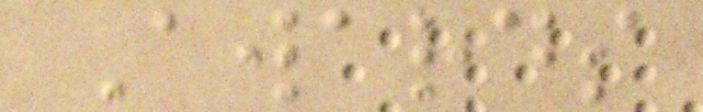Awards
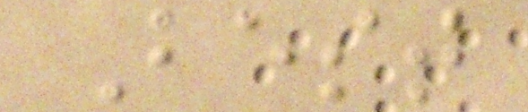Best
